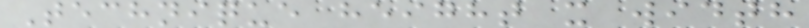Technique height x width
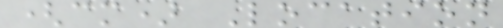(cm) Location
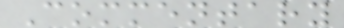Commentary
